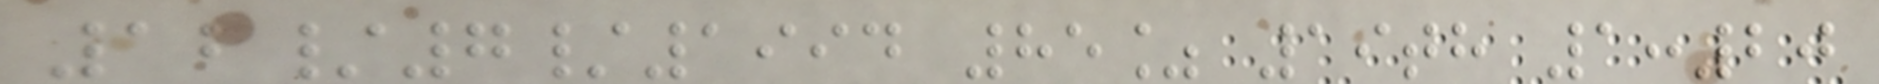12/7/1994 85% 19th 1:20
